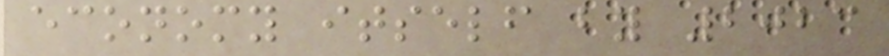economy itself by 2023
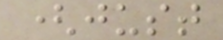(just
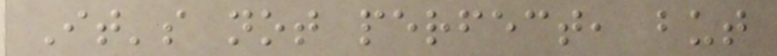It's not perfect, but
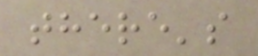there's
